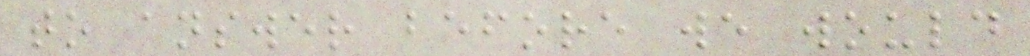to answer before we would
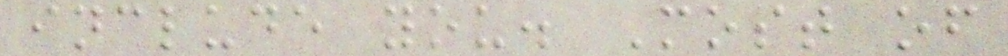include you. Most of
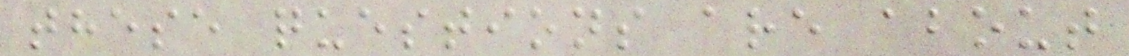these questions are about
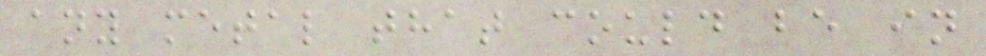any metal that could be in
